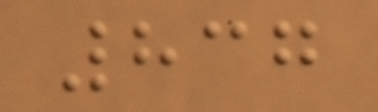837
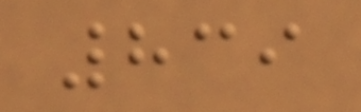839
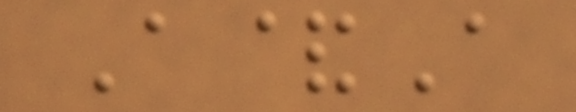A&A
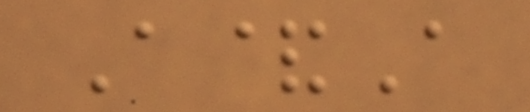A&A
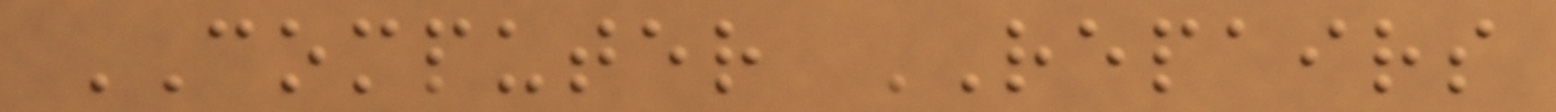COMPUTER REPAIRS
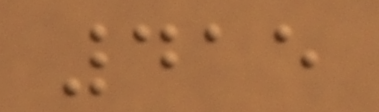415
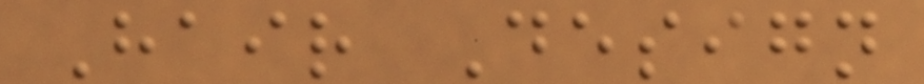Hair Design
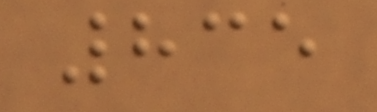835
